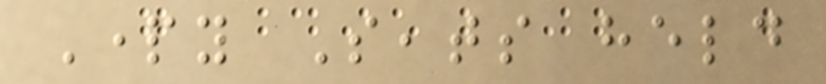Party Seats held
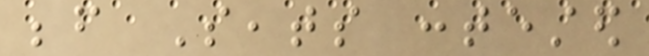before Seats contested
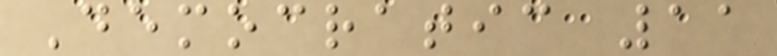Democratic 11
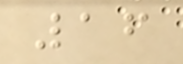16
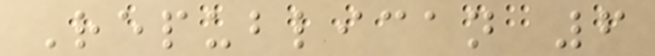Republican 6
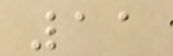11
